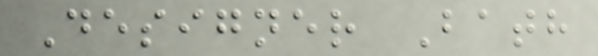Designer Bath
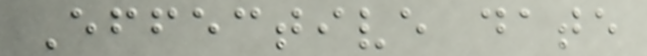Effective date
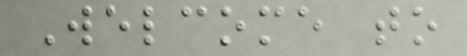Welcome to
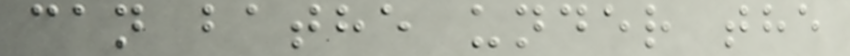can bathe under the
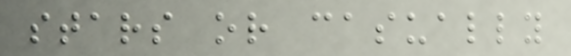stars or casually
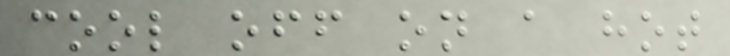cool off on a hot
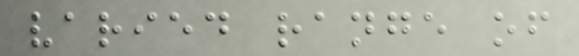varied range of
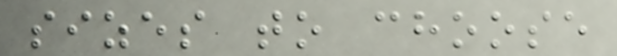sizes to choose
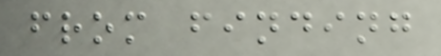from finding
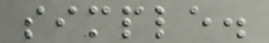simple.
